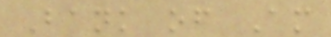Bank of Am
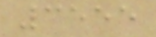3555
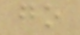go
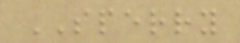SPERRY
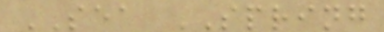SEA SPRING
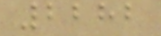2282
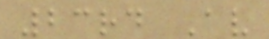23rd Av
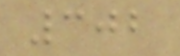302
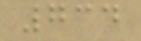734
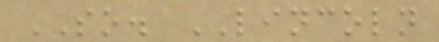SO. LINCOLN
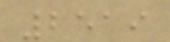2519
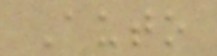Auto
